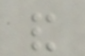and
